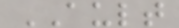AULT
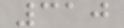310
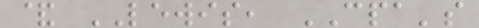& LEWIS, CPA's
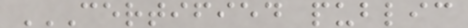CERTIFIED PUBLIC
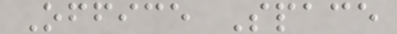Office Space
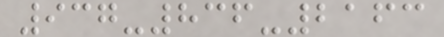937-836-2163
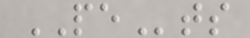PEts
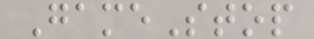GameStop
